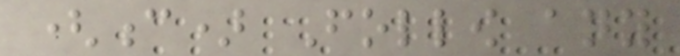(c) Follow any
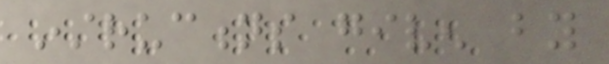instructions given by
